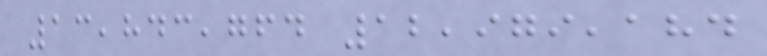13,843,764 12,979,184
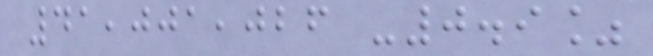41,001,026 -0.9%
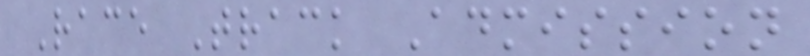Race Track Admission
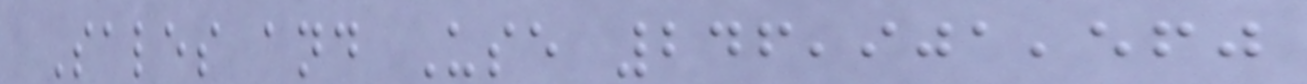Sales and Use 246,901,560
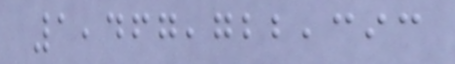1,467,722,393
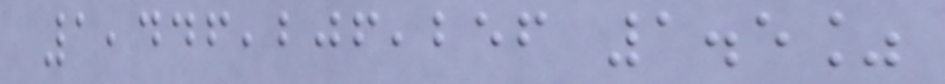1,446,206,256 1.5%
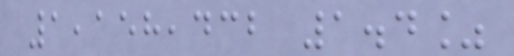1,158,432 1.4%
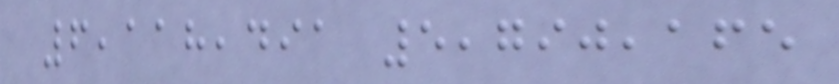6,118,491 5,790,165
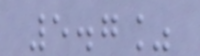5.7%
